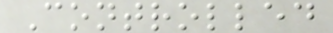Controlled
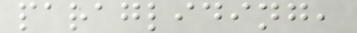paragliding,
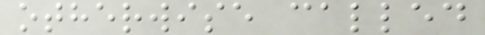otherwise called
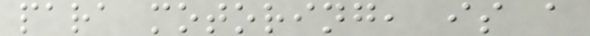para motoring, is a
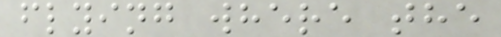flying where the
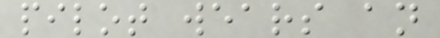pilot wears an
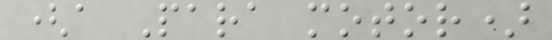(a Para motor)
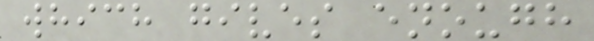which gives enough
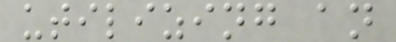utilizing an
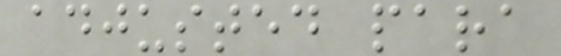adjusted para
